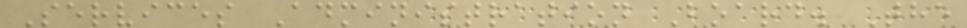Services Administration Board. The
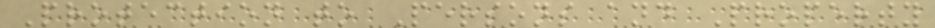Protection to Persons and Property
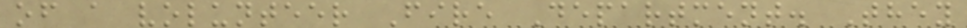of a volunteer Fire Department. They
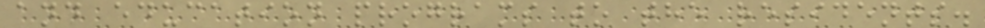and education programs to the residents.
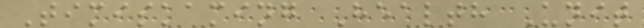Timiskaming Health Unit
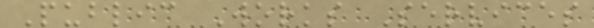Public Works Services
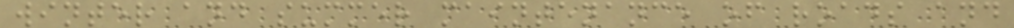winter and summer maintenance of roads and
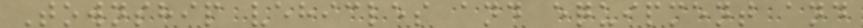Township vehicles and equipment and
